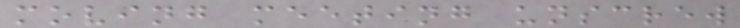moving meeting unscrew
